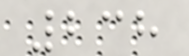238
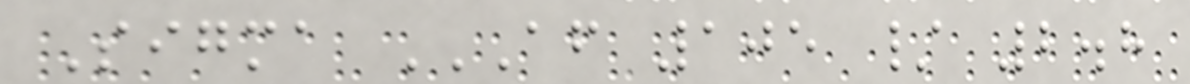Sigma AF 105 / 2.8
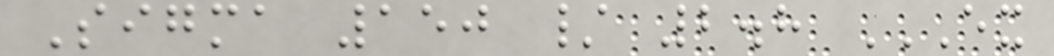Sigma 150 / 2.8 EX
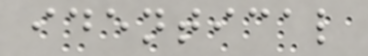identical
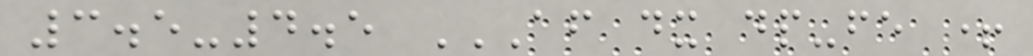3.5-4.5 AF DX DP-FE +
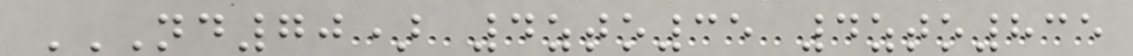ND70) 4ZTO35 4ZTO835
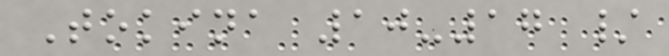Tokina 10-17 /
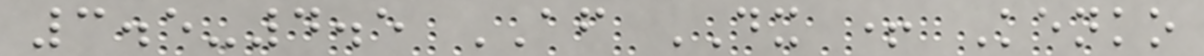3.5-4.5 AF DX + Kenko
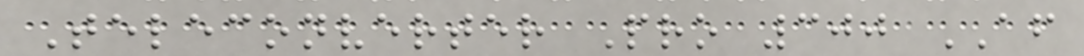Teleconverter Pro 300 AF
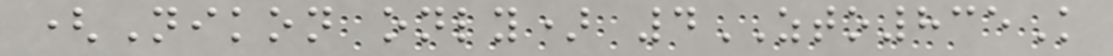(Nikon only) 4ZTO835K
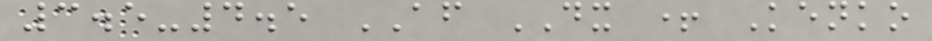3.5-4.5 AF DX + Kenko
